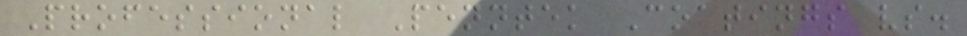Professional Penntek Coatings vs.
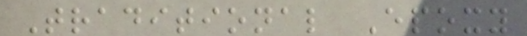Traditional Epoxy
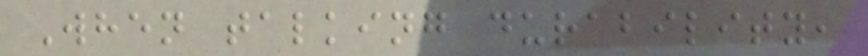When talking durability,
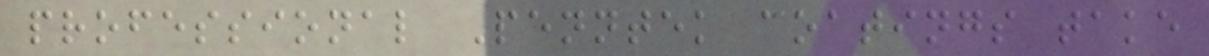professional Penntek coatings take
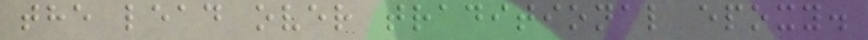the lead over traditional epoxy.
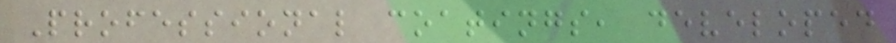Professional coatings, developed
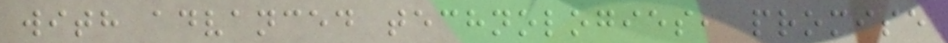with advanced technologies, promise
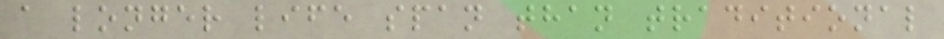a longer life span than traditional
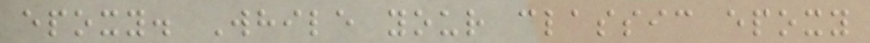epoxy. While your classic epoxy
